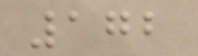172
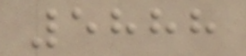5888
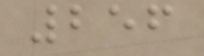256
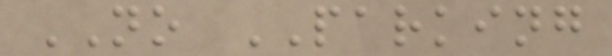NO PARKING
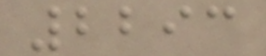2293
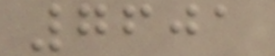7601
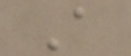A
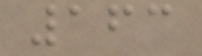163
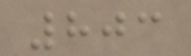803
